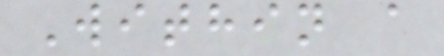Within a
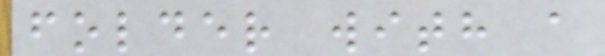folder with a
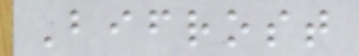Bifrost
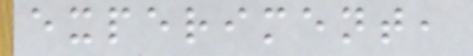experiment,
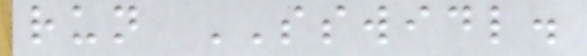run SSWIDL.
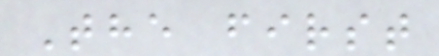The first
